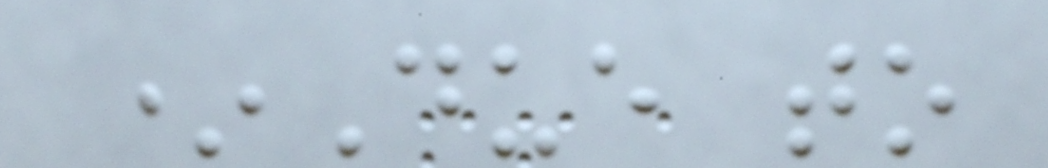*Due to
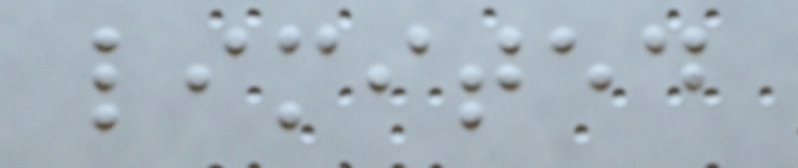limited
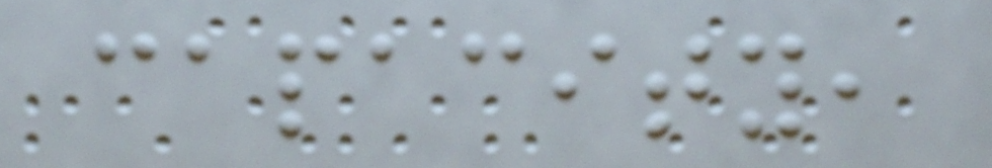capacity,
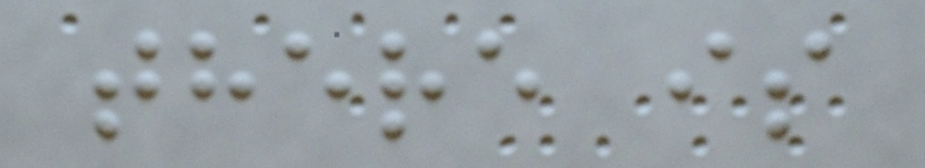there is
